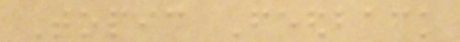Topic Feedback
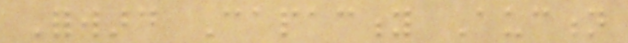Forward Capacity Auction
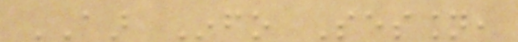AAR Info Session,
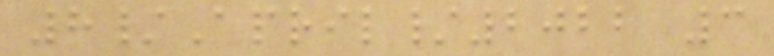8/April/2022 3
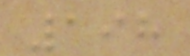198
